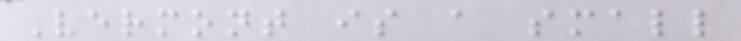Vermont is a small
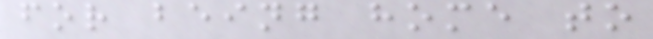for being home to
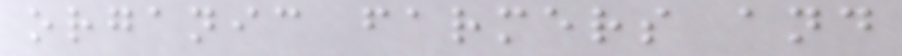organic farmers and
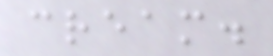cream.
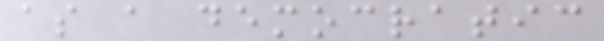as a democratic
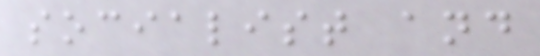socialist and
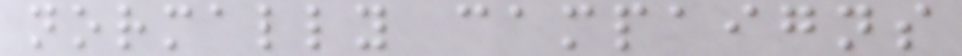normally campaigns
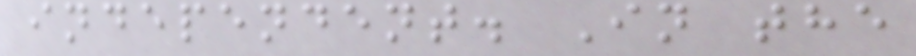independent. In the
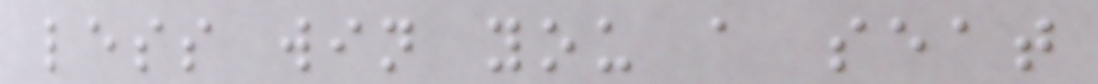less win you a seat
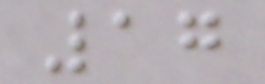17
